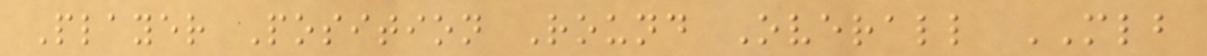Player Position Round Overall MLB
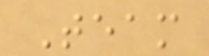Team
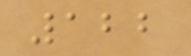122
